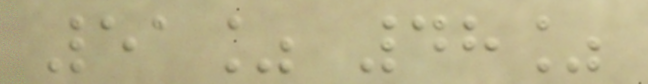51% 48%
